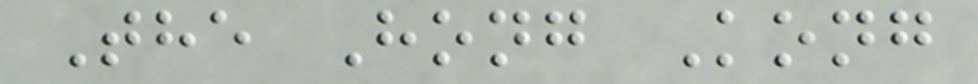The Hong Kong
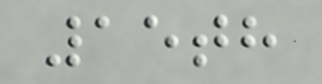15th
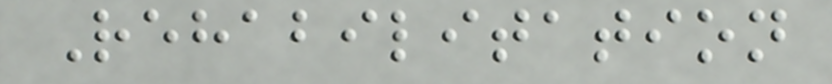Rehabilitation
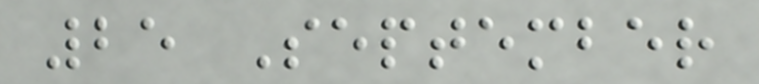25 September
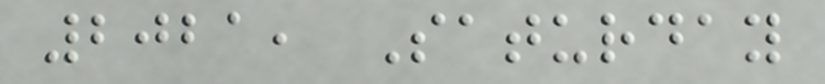2021, Saturday
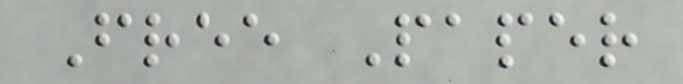Free Paper
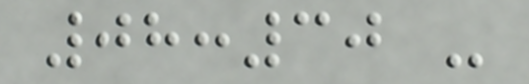08:30 -
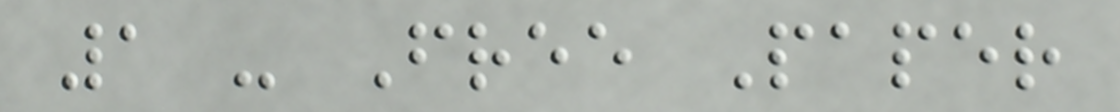1 - Free Paper
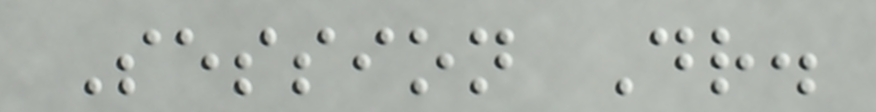Session Dr.
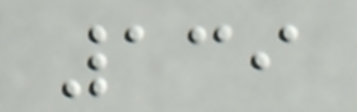139
